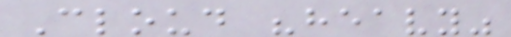Cloud "heavy"
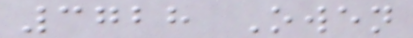3728 Owen
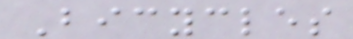Bicycles
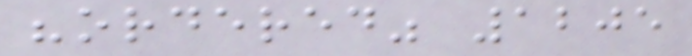"ordered" 1205
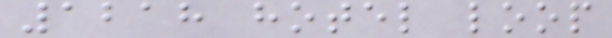1218 hotel loop
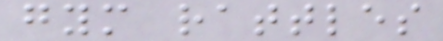gym rattles
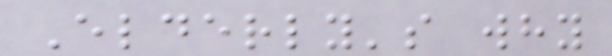Elderly's why
